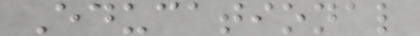Educational
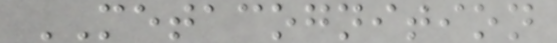METACOGNITION
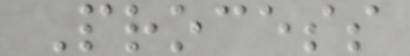Process
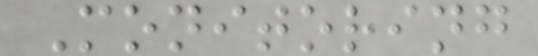Monitoring
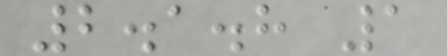2.1.8 1
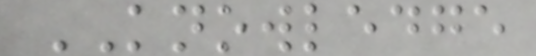KNOWLEDGE
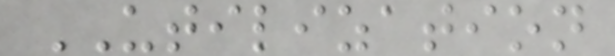UTILIZATION
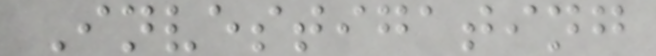Investigating
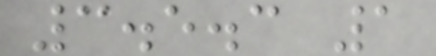3.5.3 1
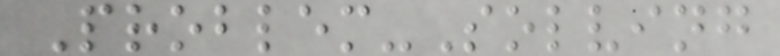Problem-Solving
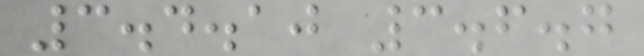3.4.10 3.6.7
